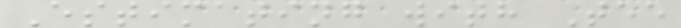Estimating with Tee
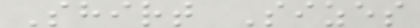Shirt Sizes
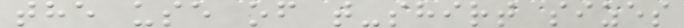the use of t-shirt sizes
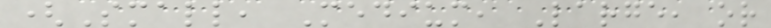(Small, Medium, Large, or
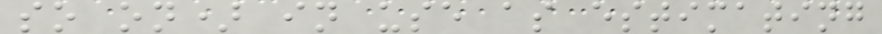so on) in use as estimating
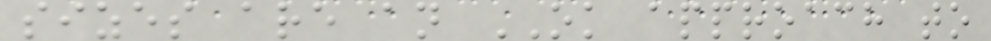sizes are an OK approach to
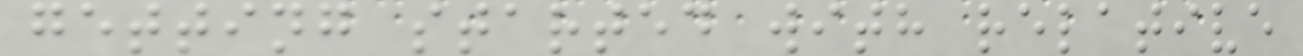getting started with relative
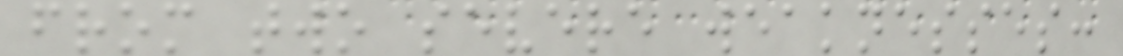from two severe weaknesses:
